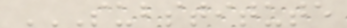SUBSTITUTE
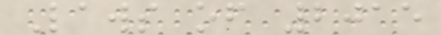Laws of 2015
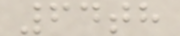64th
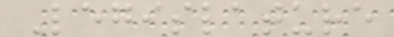Legislature
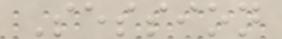Session
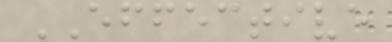EFFECTIVE
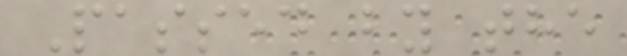Passed by the
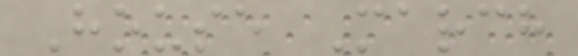House March
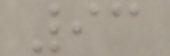93
